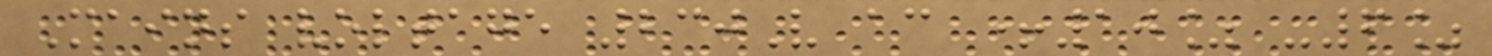Mains voltage 230V ac +10% -6%
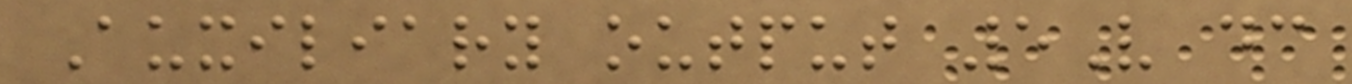Auxiliary output 5V dc
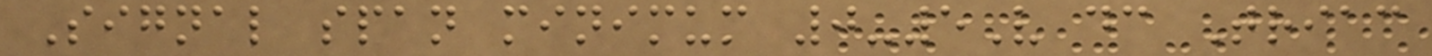Signal span minimum 0-5V dc Triac
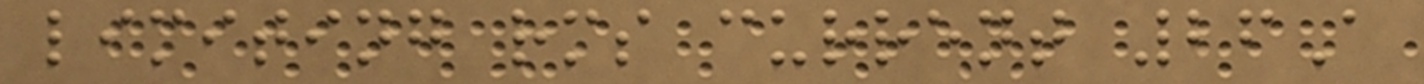limiting rms current 26A
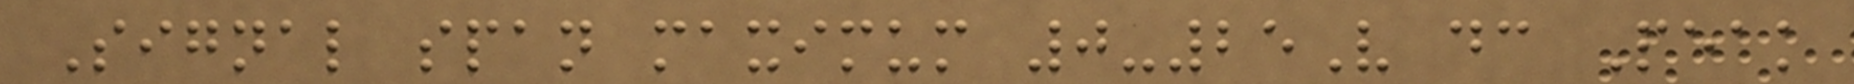Signal span maximum 0-25V dc Peak
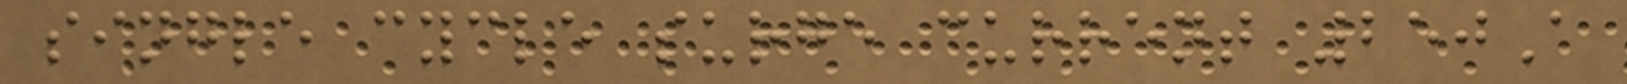single cycle surge current 250A
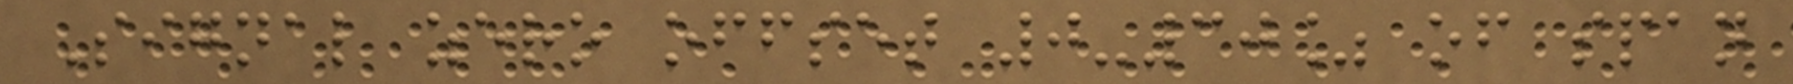Signal zero offset 0-30% of span
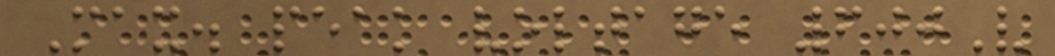Max. peak voltage 600V
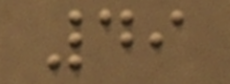49
